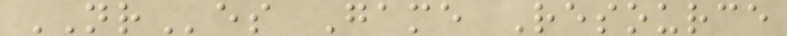NRes Game Resource
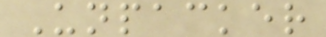Unpacker
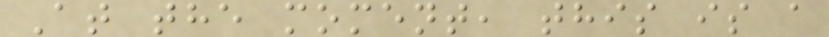At the moment, this is a
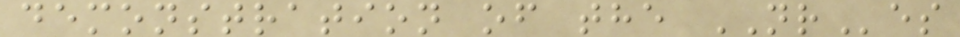demonstration of the NRes
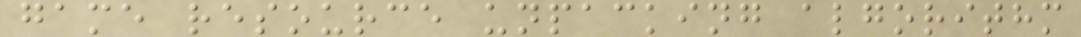game resource unpacking algorithm
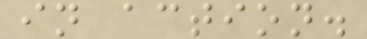in action.
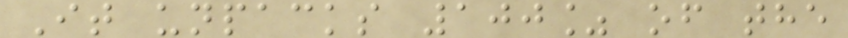It unpacks 100% of the
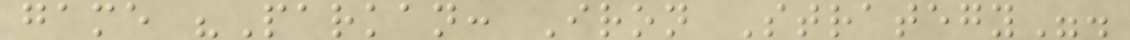game "Parkan: Iron Strategy".
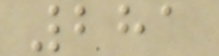281
